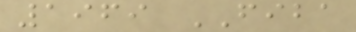1969 FIBA
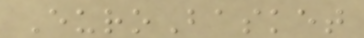EuroBasket
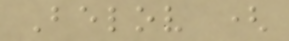Belov (
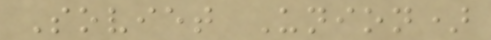Soviet Union)
